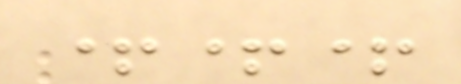+++
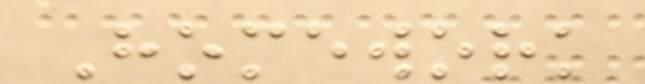Homework
